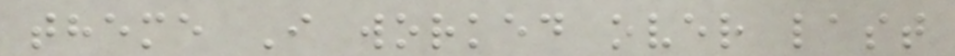theme I worked over last
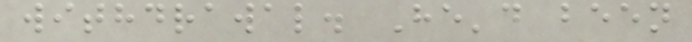withdrawal. He'd been
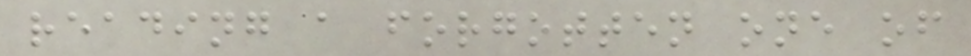reading a forgotten one of
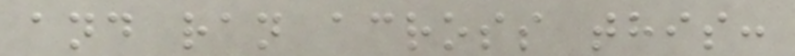and ran across this:
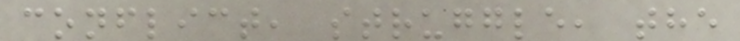conflict, struggle, the
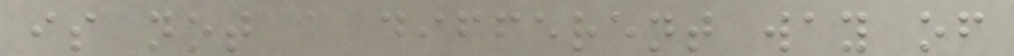is not a different way of
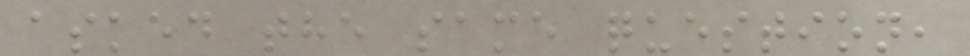asked the same question,
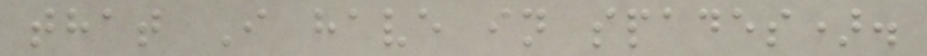that I have in spades).
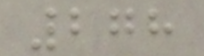278
